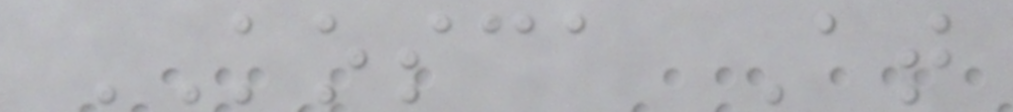KOSCA At
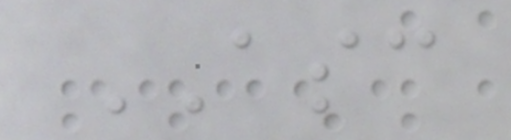ASC
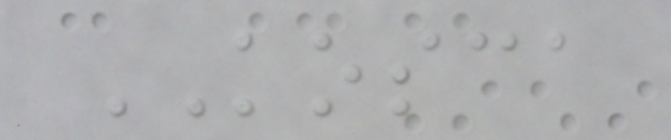KOSCA
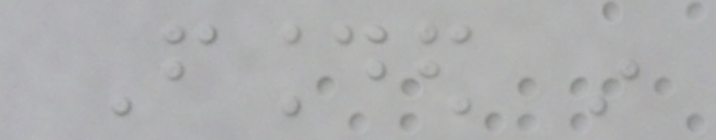Founded in
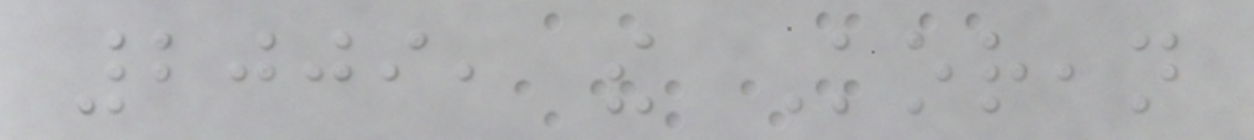2009, the Korean
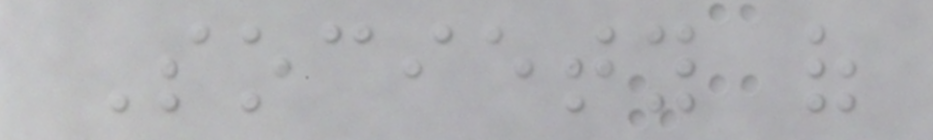Society of
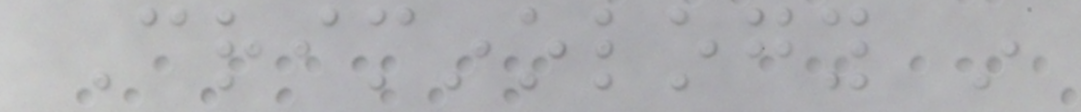Criminology in
